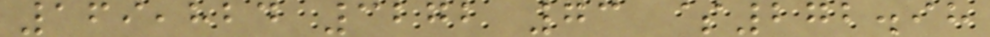169,824 3272 73 $272.98
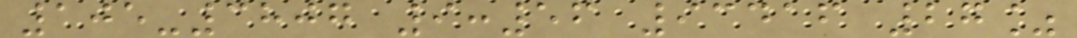105-3807 9:56 93416 27%
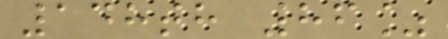148th 86%
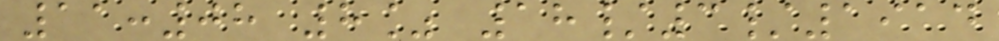11:08 8% 18/3/1914
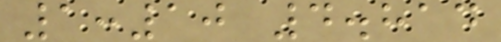1:10 4.814
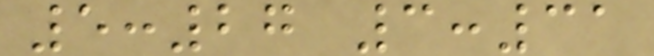5:27 3:31
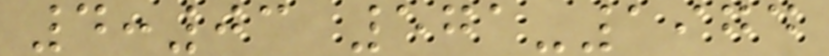4:03 571-1974
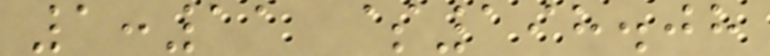1:11 $198.08
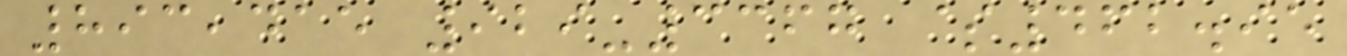893,415 929-3367 $462.95
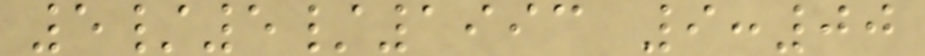5/5/1993 9:00
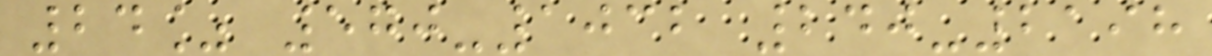24% 570-1032 240-2198
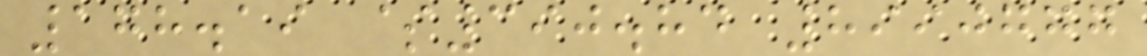178.19 $390.84 8990777
